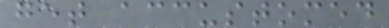get accustomed
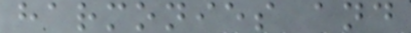harmonies and
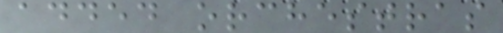added orchestras
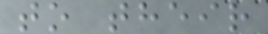to their
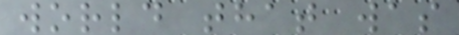world that was
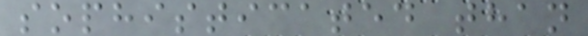sophisticated than
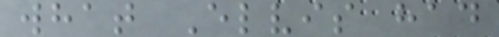what Elvis had
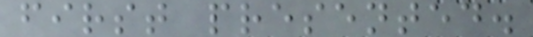first presented.
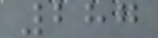287
